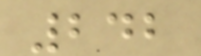242
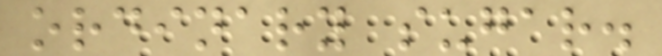ordinary sugar.
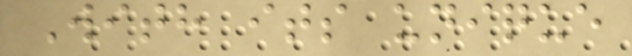With its unique
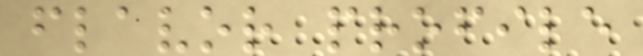flavor profile
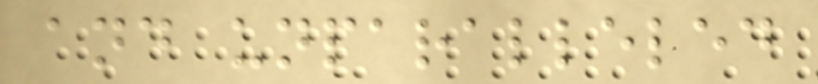and unparalleled
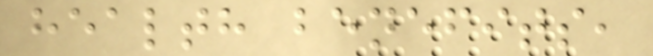health benefits,
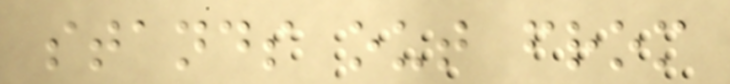stands out from
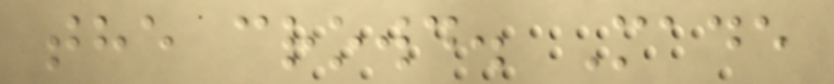the crowd. Made
